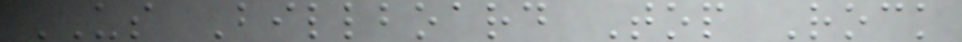US Billboard Top Rock
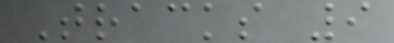Tracks 9
